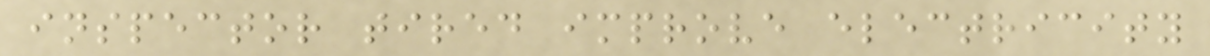inspector tired improve electricity
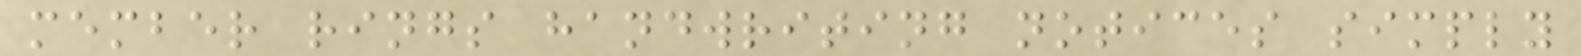member rings handwriting notices simply
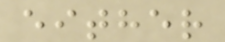either
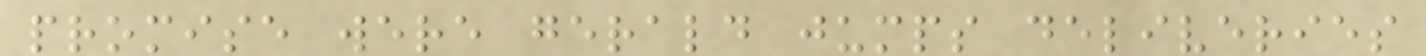promise were gerald jumps deliveries
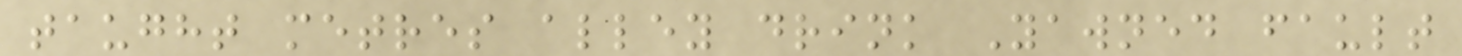taught metres alley drink Yawned fault
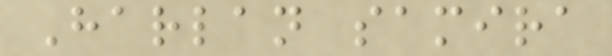Harlan samira
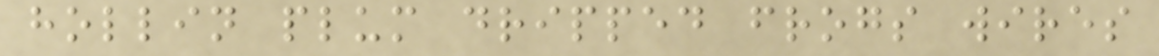hollin plum dripped frogs wires
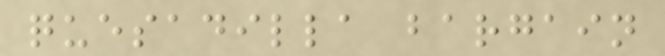quesadilla bargain
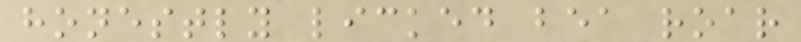honestly licked bea roar
